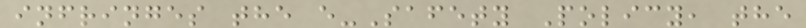infringes the e-Safety Policy, the
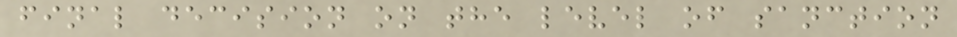final decision on the level of sanction
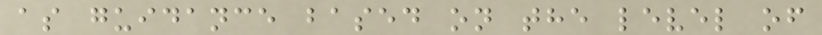as guidance based on the level of
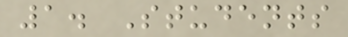1. Students
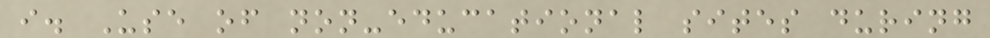i. Use of non-educational sites during
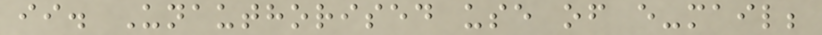ii. Unauthorised use of e-mail;
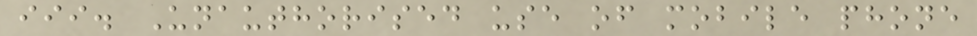iii. Unauthorised use of mobile phone
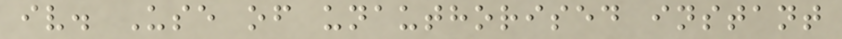iv. Use of unauthorised instant
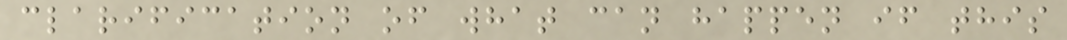clarification of what can happen if this
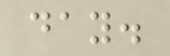day.
